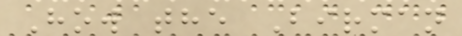How the Birman
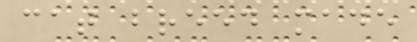cat breed made
